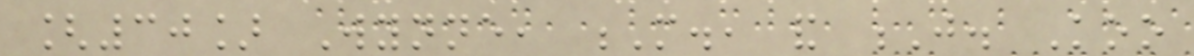[30] Wynne, M., and J. Koo
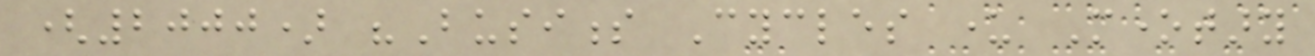(2000) "Business Cycles under Monetary
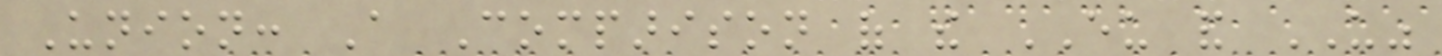Union: A Comparison of the EU and US"
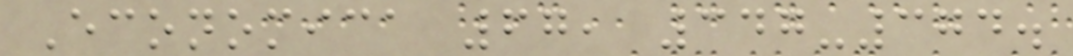Economica 67, 347-374.
